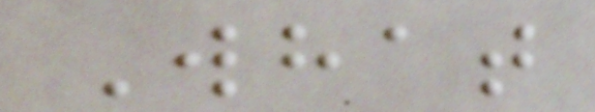What
